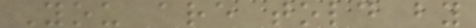You are told by
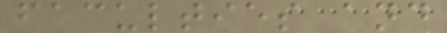faculties and
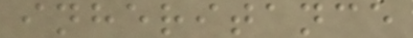inheritance
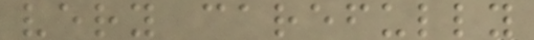very carefully
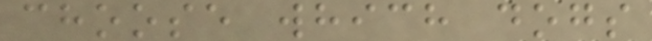choose which dogs
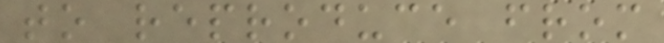to reproduce from
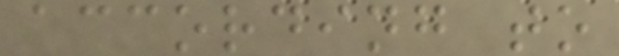according to
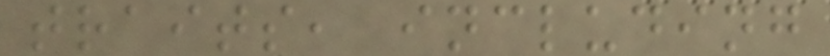traits, including
